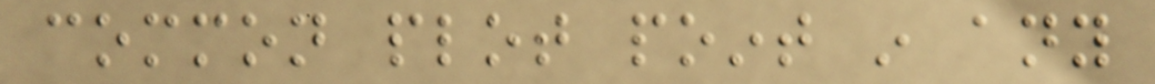common plot point in any
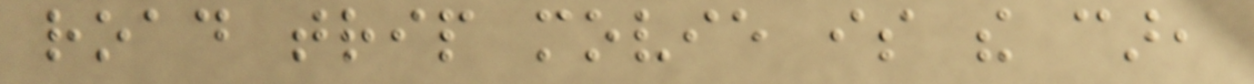road trip movie is the car,
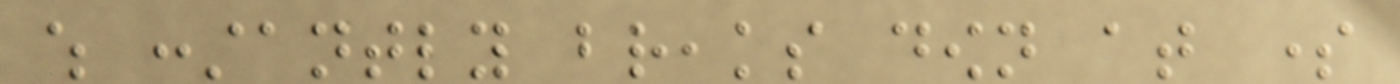which constantly breaks down at some
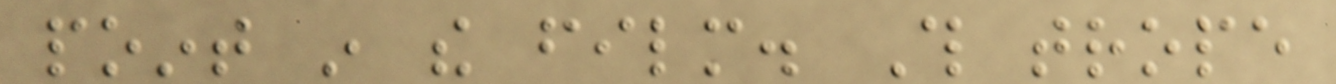point in the film. This trope
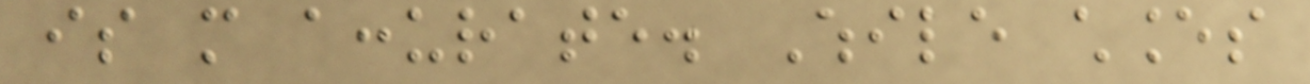is more accurate. While chances
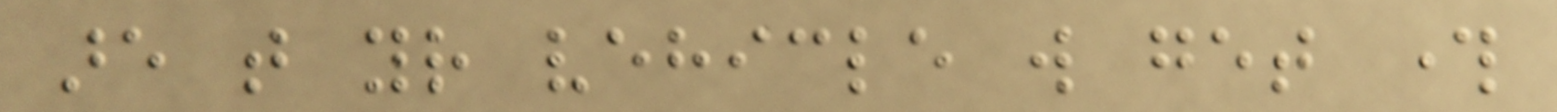are that your vehicle will get through
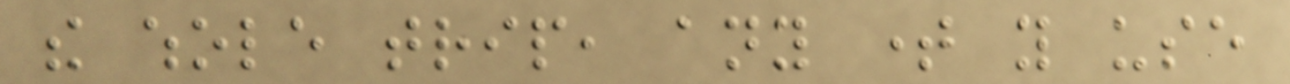the whole trip, any time you use
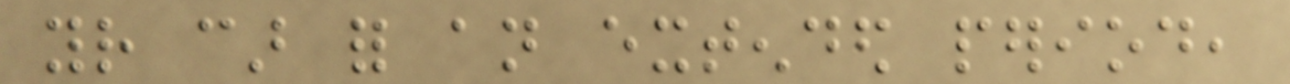your car for an extended period,
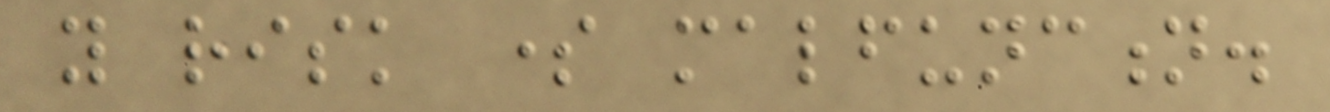you risk some malfunction.
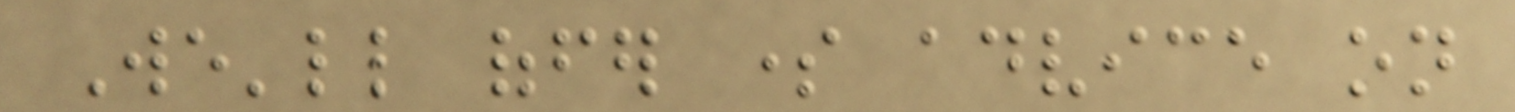We'll offer some advice on
